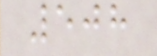508
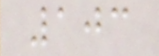103
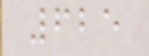625
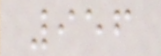956
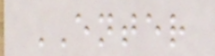ENTER
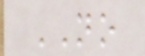NO
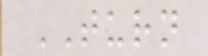TURN
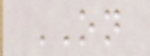ON
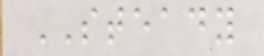STEADY
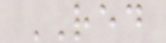RED
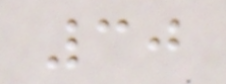30
